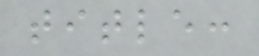title:
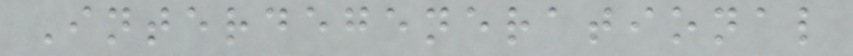Interdegenerational
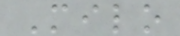Milo
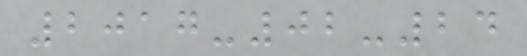2017-02-24
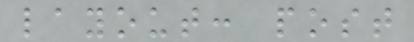layout: post
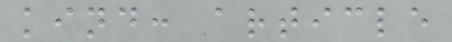kind: article
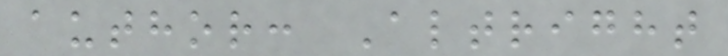author: Altright
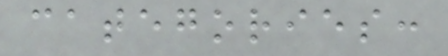categories:
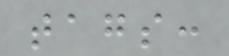tags:
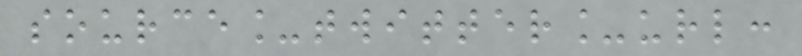source_twitter_url:
